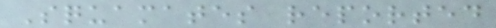Squamates reported
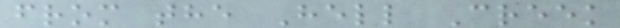from the Hell Creek
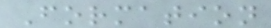Formation
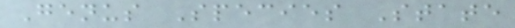Genus Species State
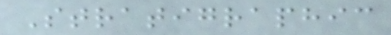Stratigraphic
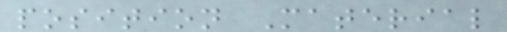position Material
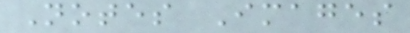Notes Images
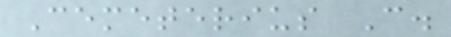Cemeterius C.
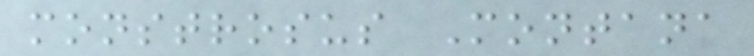monstrosus Montana
